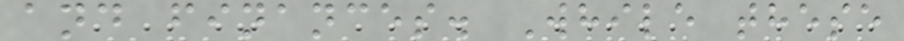and finances. While these
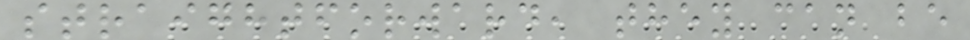straightforward, they can be
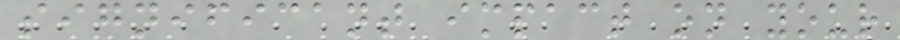significant impact on your
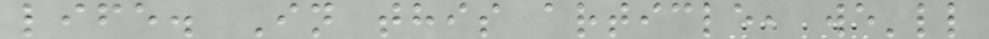life. In this article, we'll
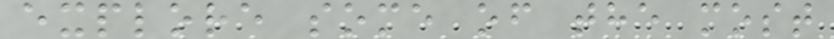explore some of the most
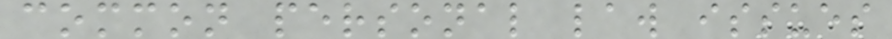common personal law issues
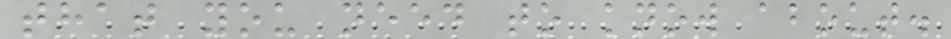that you need to know about.
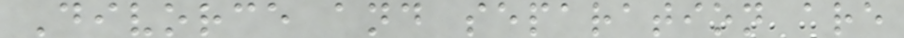Divorce and separation are
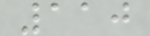110
